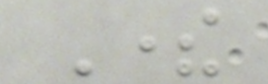There
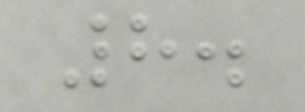8.
